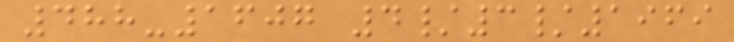488-1607 4/3/1969
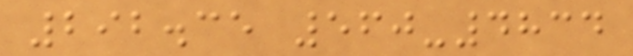292.35 560-4834
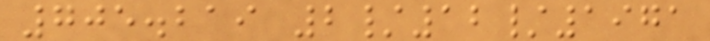705.219 2/12/1971
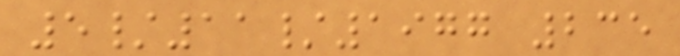5/11/1977 235
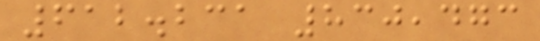612.231 830,473
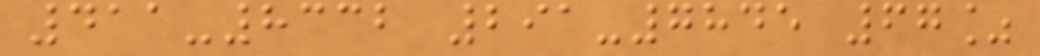411-8332 291-7845 67%
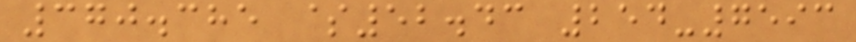370.385 $52.43 254-7593
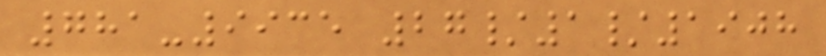781-9935 27/1/1908
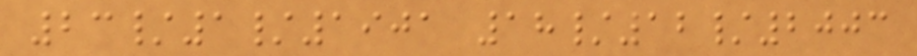23/1/1901 18/12/2003
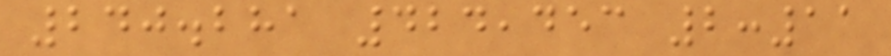240.281 424,453 2:11
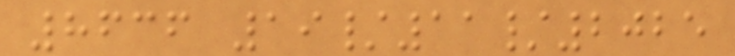8636 19/11/2025
